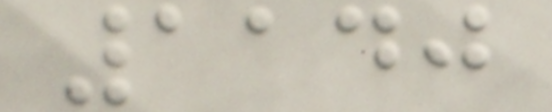1140
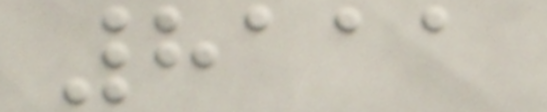8111
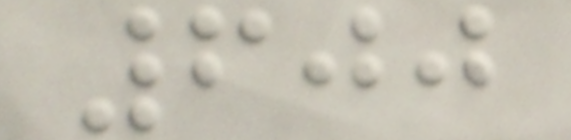600
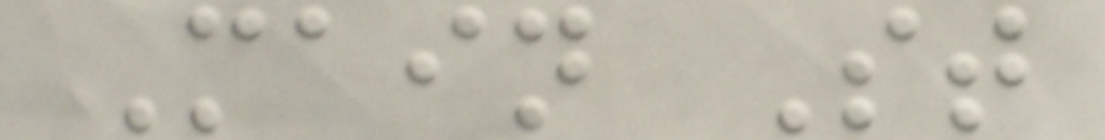Main St
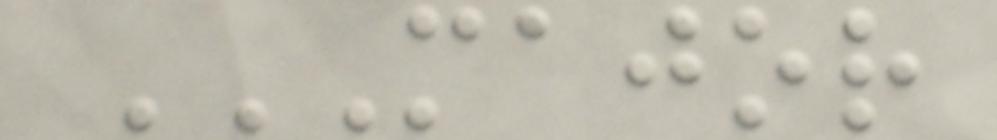MAJOR
